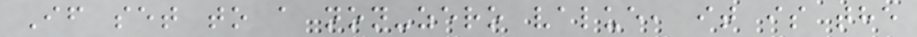If set to a non-zero value, it is the
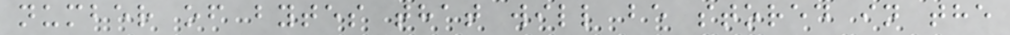number of bytes that will be stored in the
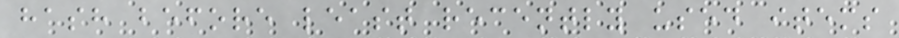hash before least recently used items
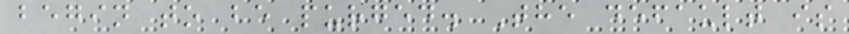begin to be purged. The default is
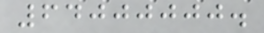64000000.
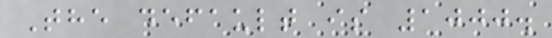The default is 1000.
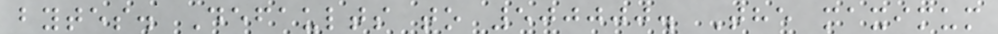bytes. Defaults to 500000. The maximum
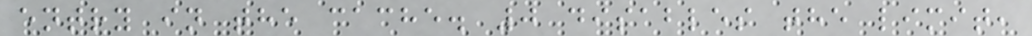entry in the cache. 0 disables the limit,
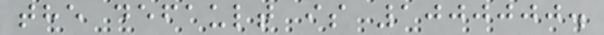the default is 1000000.
